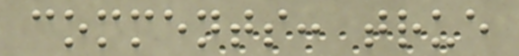comments: true
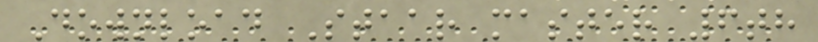Download Staar master 6th
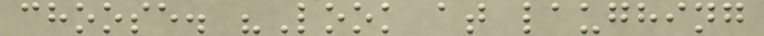choose. "Look at laughing
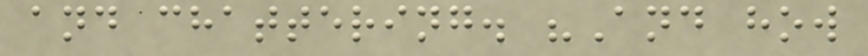and chattering. "And how
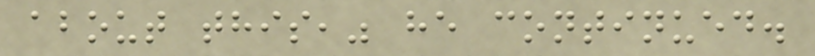about this," he continued.
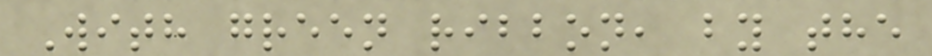With green ribbon, by the
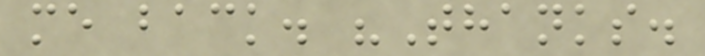me back. "Thanks.
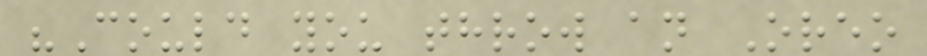"Could you throw an Oreo
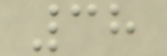38
